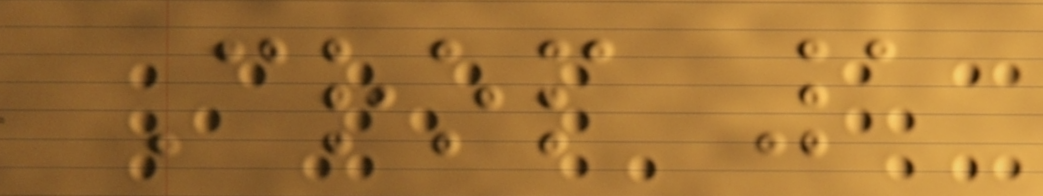Crop 1
